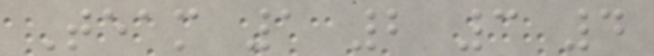Team 1 2 3 4
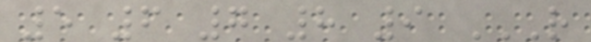5 6 7 8 9 R
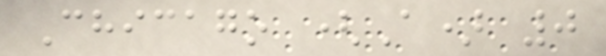Chicago (A) 0
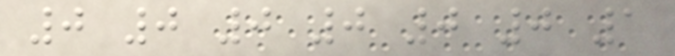0 0 0 0 0 0 1
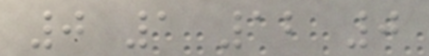0 1 12 0
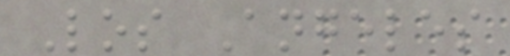Los Angeles
